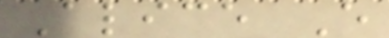Alice E
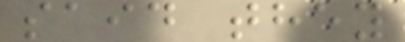said they
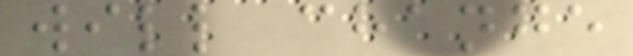will change
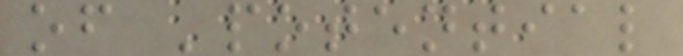of 'potential
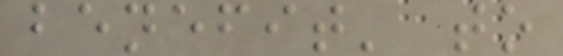benefit' to
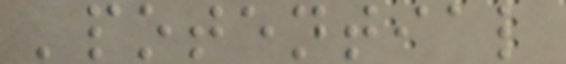'potential
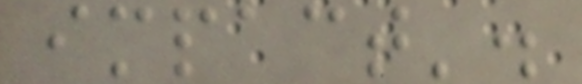impact'.
